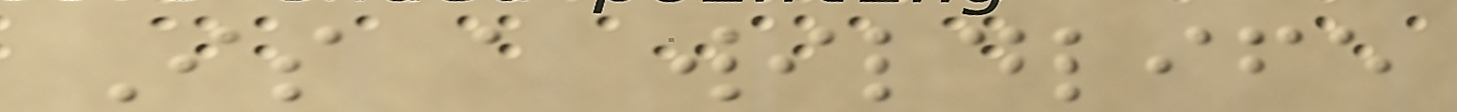Is a wildlife
